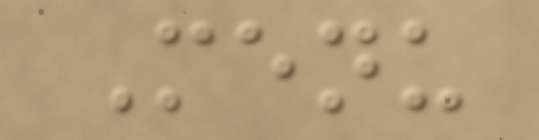Menu
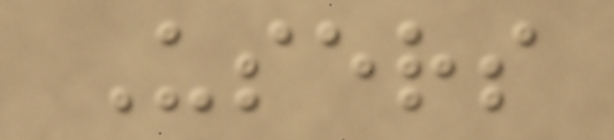Users
